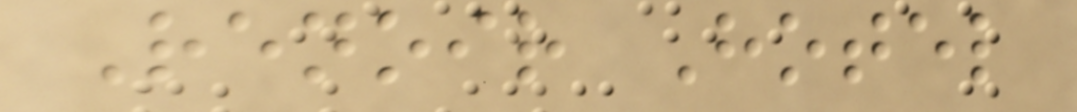Renoir Hotel
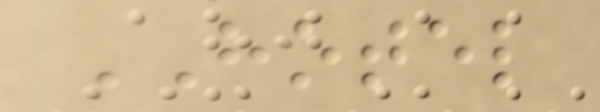HOTEL
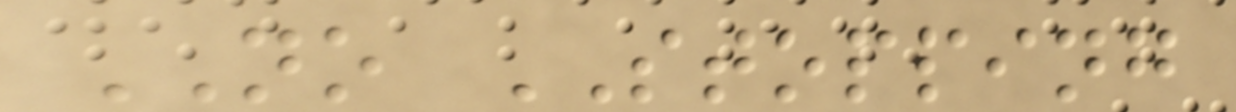NO STOPPING
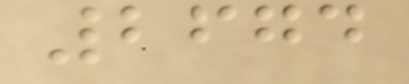2674
